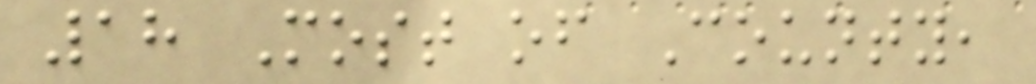18 Most of County,
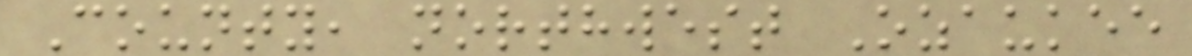County, northwest Ozaukee
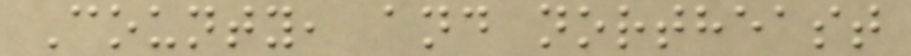County, and northeast
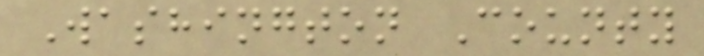Washington County
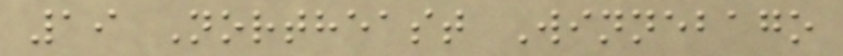19 Northeast Winnebago
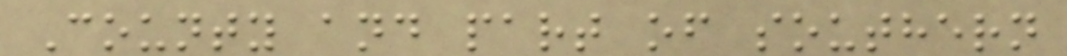County and part of southern
